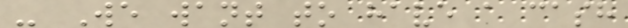- We want to have a cash
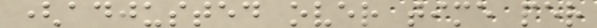(adjusted over time per
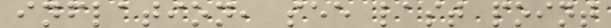inflation, see last point
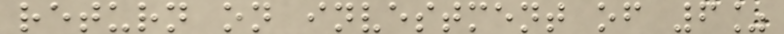return on investment of 6%
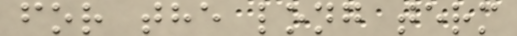for the long term
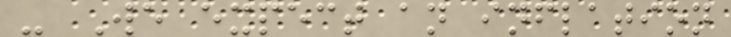- We expect an inflation
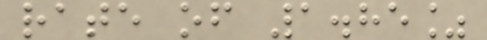rate of 1.85%
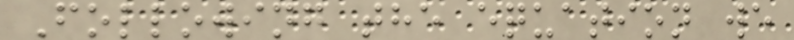Following the equation we
